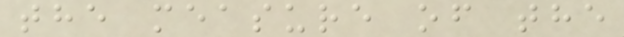the measure of the
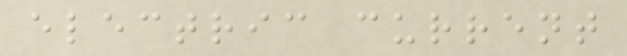electric current
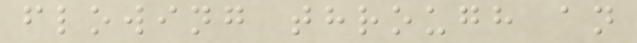flowing through an
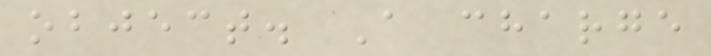object. A charge
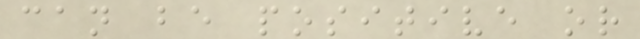can be positive or
